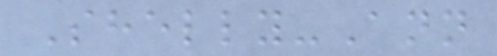Shelly-Ann
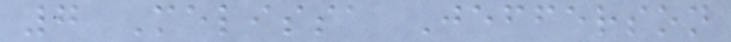7 Melissa Jefferson
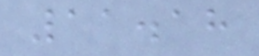11.18
